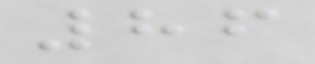86
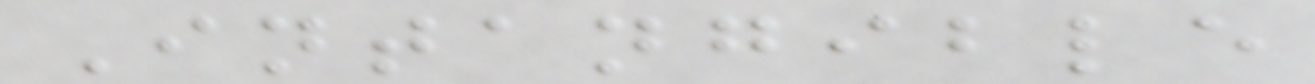Intangible
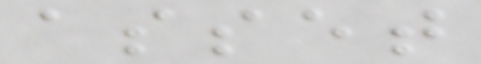asset
